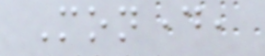Monday,
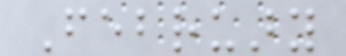February
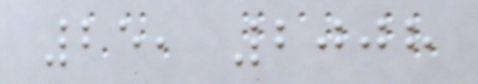25, 2008
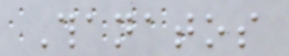Thanatos
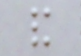and
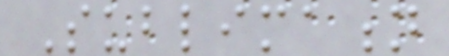Sublimation
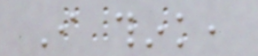I think,
